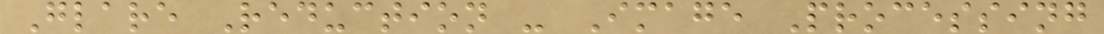Glare Reduction - Image Processing
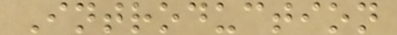Introduction
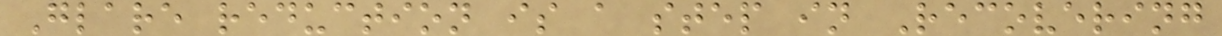Glare reduction is a step in Recovering
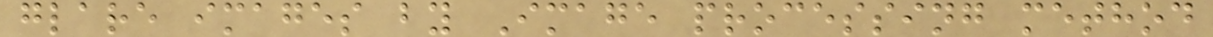glare images by Image processing method
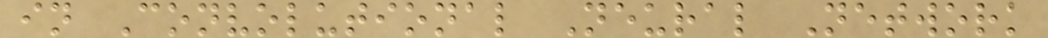in Convolutional Neural Network
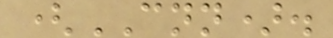(CNN).
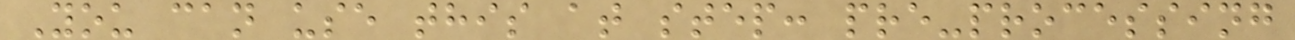You can use this at step: pre-processing
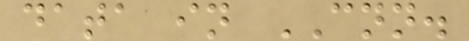data in CNN.
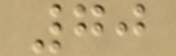70
